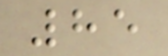85
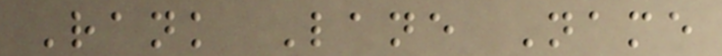Rank Lane Name
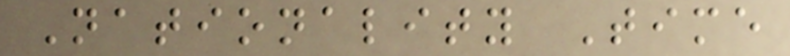Nationality Time
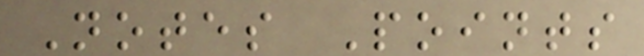Notes Points
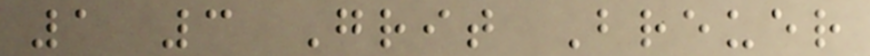1 3 Grit Breuer
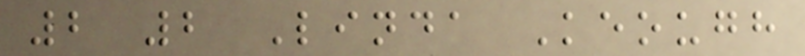2 2 Linda Keough
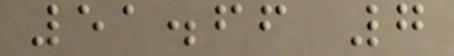51.66 7
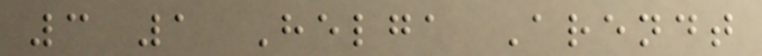3 1 Helga Arendt
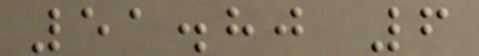51.80 6
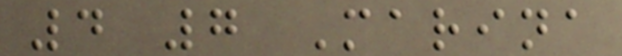4 7 Marina
